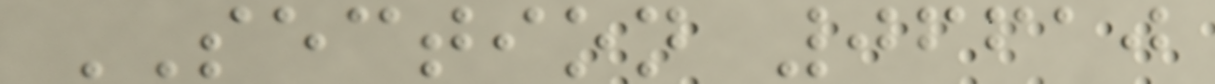SECTION 06610
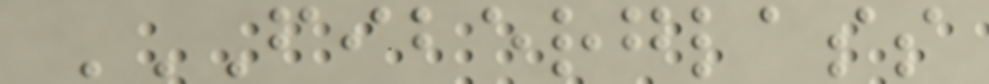FIBERGLASS
